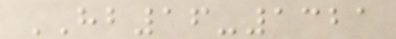HB16-1321
